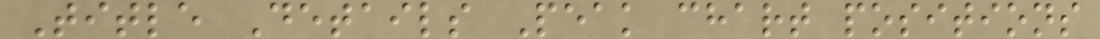Title Details Peak chart positions
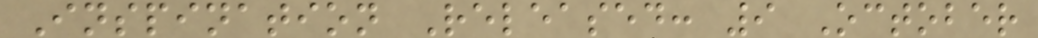Inspination Released: 9 October
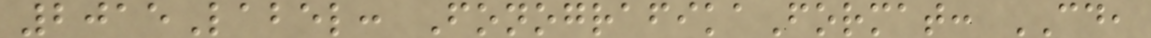2015Label: FonografikaFormat: CD,
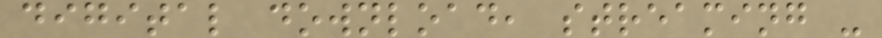digital download, streaming -
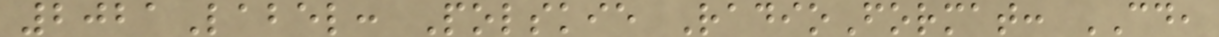2021Label: Polskie RadioFormat: CD,
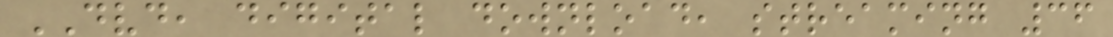DVD, digital download, streaming 36
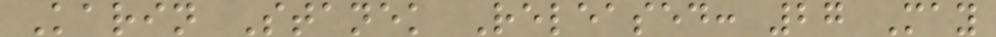Karin Stanek Released: 27 May
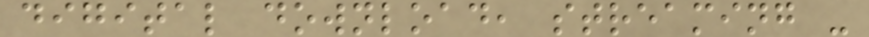digital download, streaming -
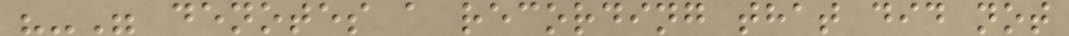"-" denotes a recording that did not
